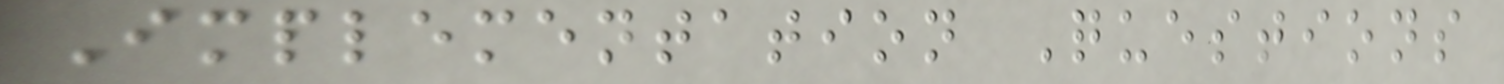Implementation Questions
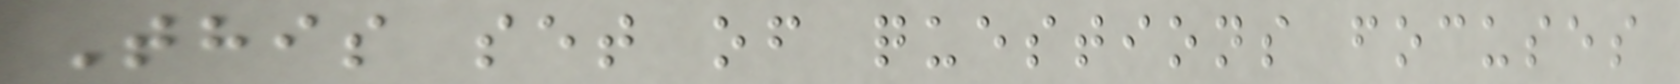This set of questions focuses
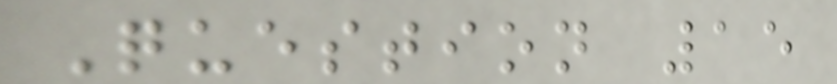Question 15
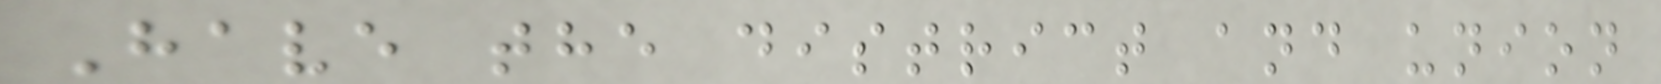Have the district and union
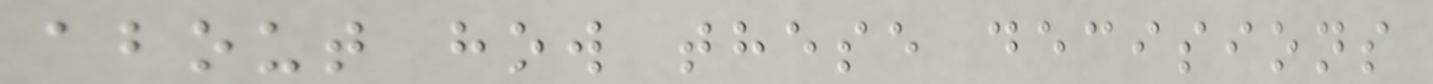about how these decisions
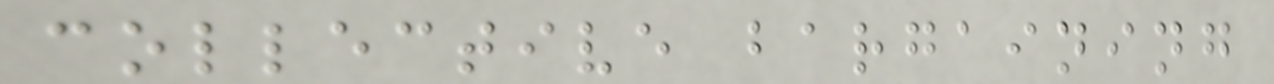collective bargaining
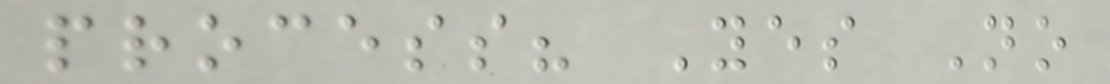process? Yes No
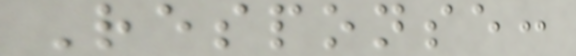Response:
